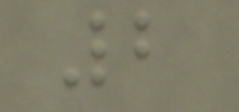2
